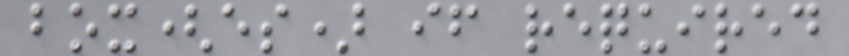box(es) if required
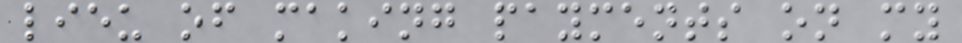lieu of making payments on my
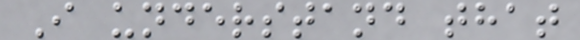I understand that
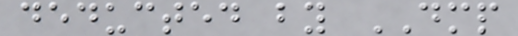deducted by DMP
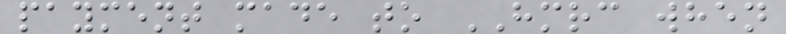payment made to HMRC when
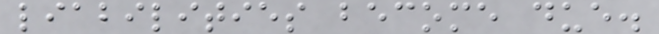liabilities become due.
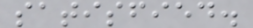satisfied.
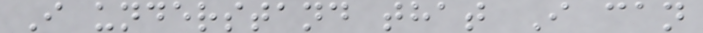I understand that I can
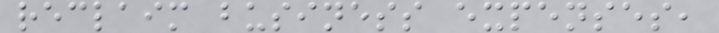reclaim business expenses,
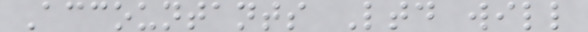Accountants Ltd will
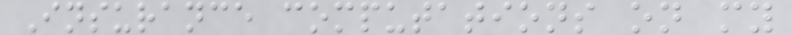Insurance computations on my
